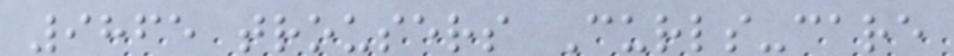9865 trousers Curls-care
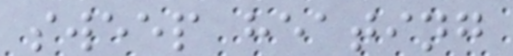sweep heating
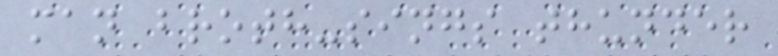man broth-sings thunder
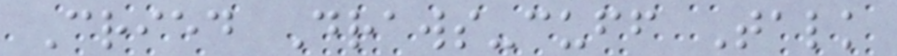Cried Draws-cuff Talk
